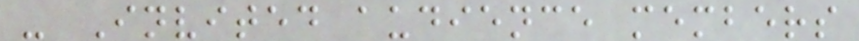- Invited audience members
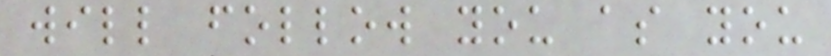will follow you as you
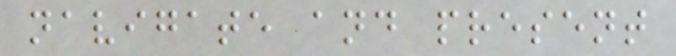navigate and present
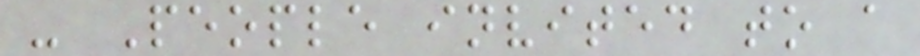- People invited to a
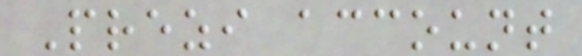Prezi account
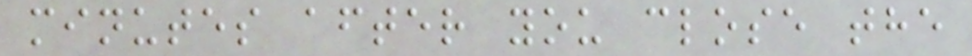minutes after you close the
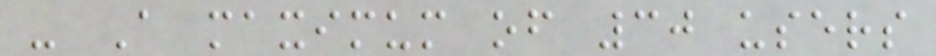- A maximum of 30 users
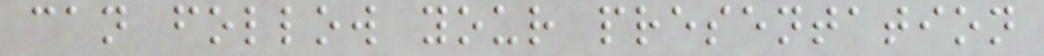can follow your presentation
